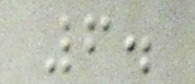6.
